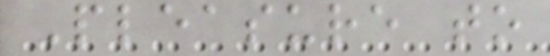Pleasure to
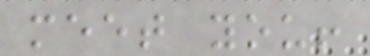meet you!
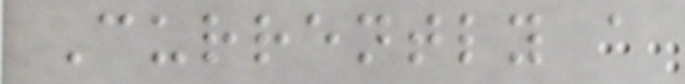Currently a
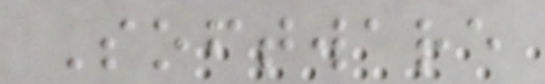Software
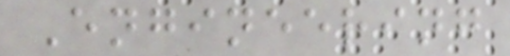Engineering
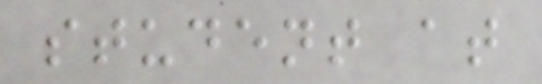student at
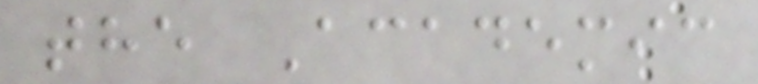the Academic
